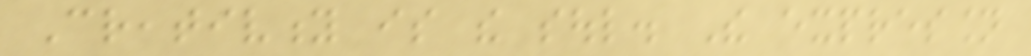Creativity is the soul. The expression
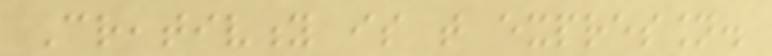Creativity is that expression.
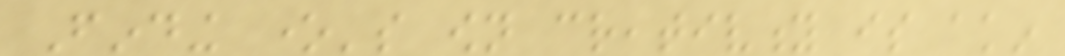Finding one's own creativity is akin
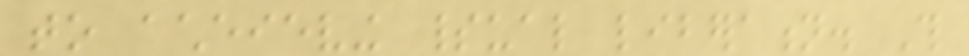to acheieving spiritual liberation. This
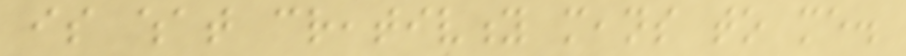is what creativity means to me.
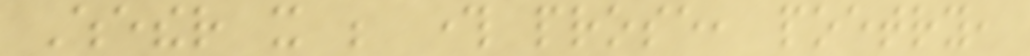Whether it be through prose, poetry,
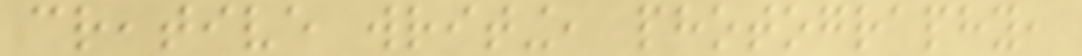creative writing, photography,
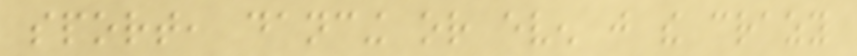sport, dancing or even just the crazy
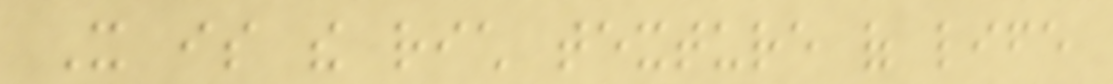It is the rich texture of life
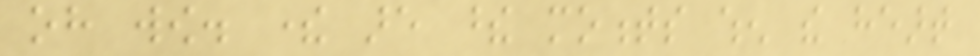oh wow. there are these moments when the heart
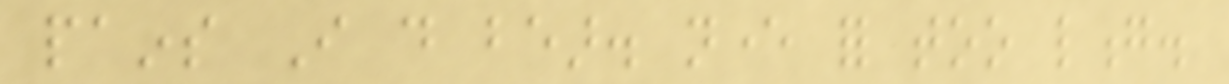pains I do bear. never for too long.
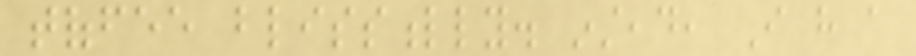toffee blissfully. instead, I have a
